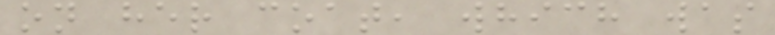on her coat, which was
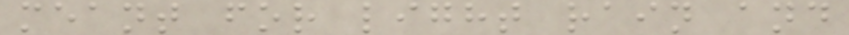meant for light rain and
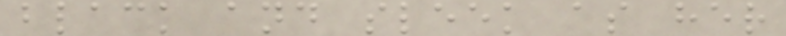black and sleek as her
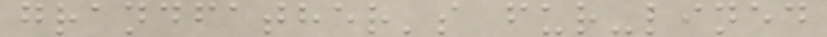grandfather's fur-lined
